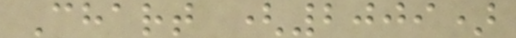Chart (2009)
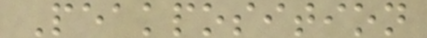Peakposition
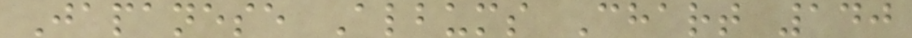Japanese Albums Chart 140
